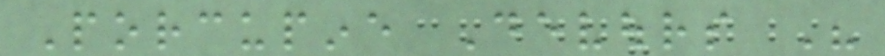Porcupine Devours His
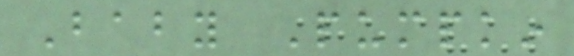Baby Pumpkin
